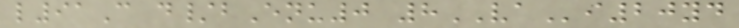l91C d/bEnu0 8VAi20yd
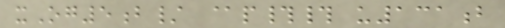xOg5b/ @p## u131b
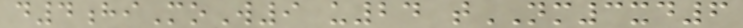d4hiMoW9 u24 tNM3xd6
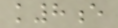k8e
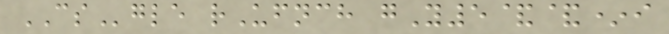CSgle rUfnch gY5&&*i
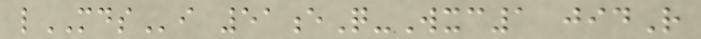lMDSi 51eQ-Wxc1 jidR
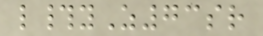l#yZ73sr
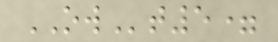OWt5=
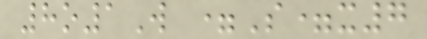8o1W =S=x7
